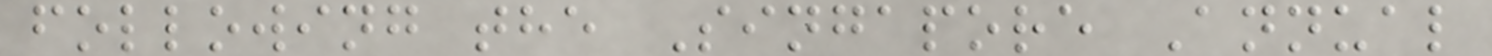following the Singapore Annual
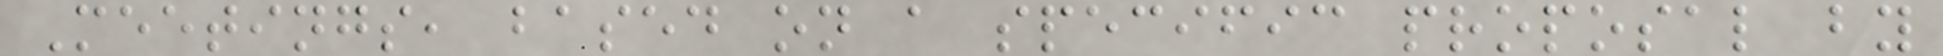Meetings, based on a specific proposal by
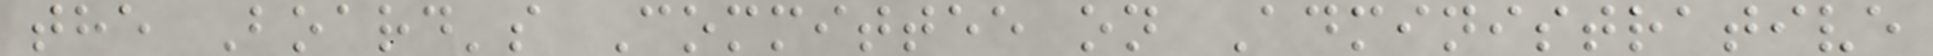the Board's Committee on Administrative
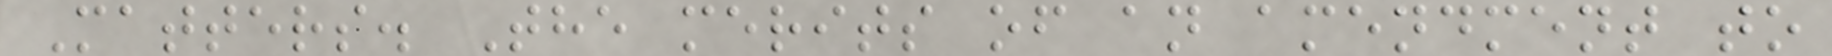Matters. The merits of an amendment to
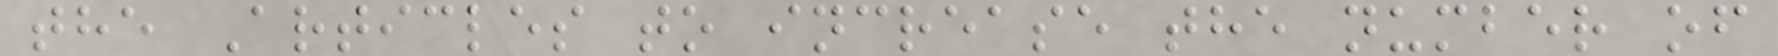the Articles to increase the number of
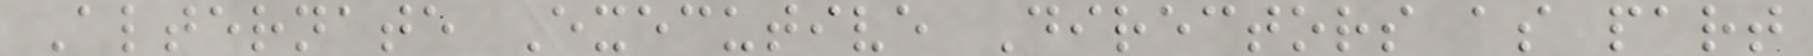Alternate Executive Directors as part
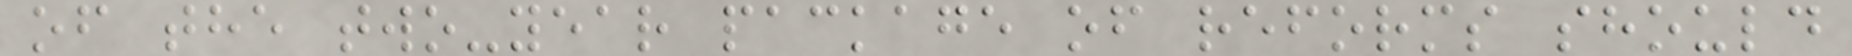of the two-year package of reforms should
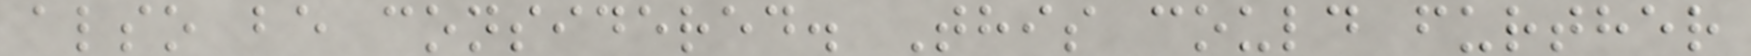also be considered. This could further
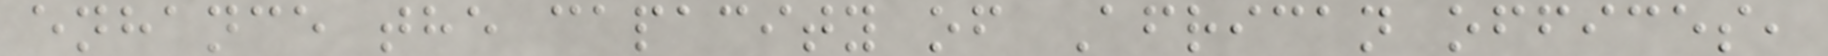enhance the capacity of African offices,
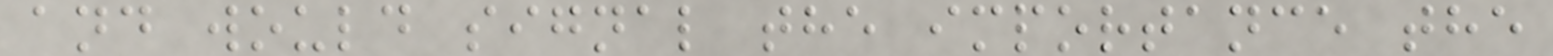and would signal the importance the
